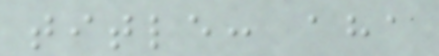title: aha
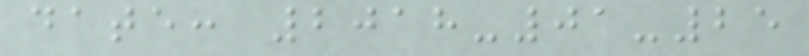date: 2018-01-25
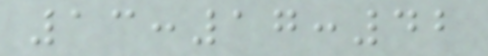13:17:42
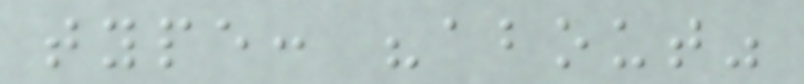type: "about"
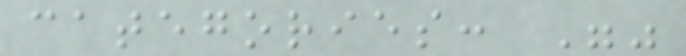categories: ""
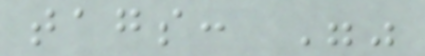tags: ""
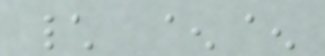\ ^^
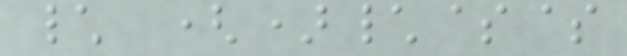\ ()\$$
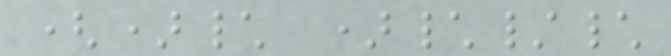()\ )\/\
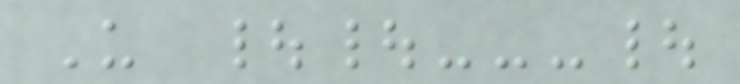U ||---|
